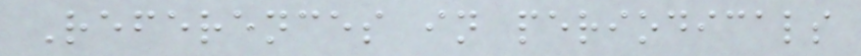References in periodicals
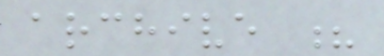archive ?
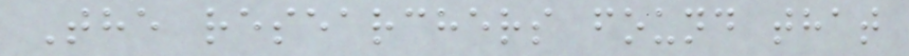The researchers found that
